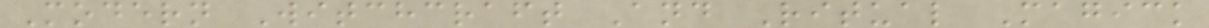Modern Witchcraft And Ritual Magick
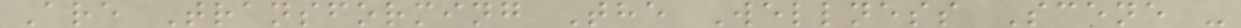Are Transforming The Wellness Scene -
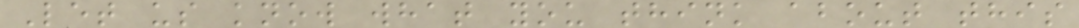Let us know what you think about this
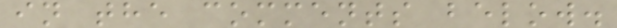in the comments below.
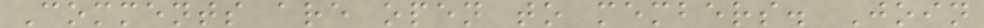Comments are open to members. Join
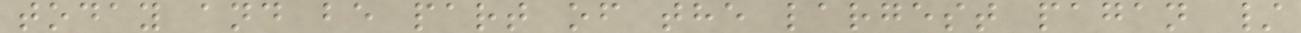today and be part of the largest pagan /
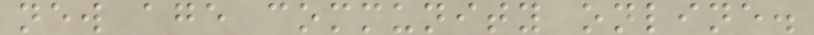new age community online.
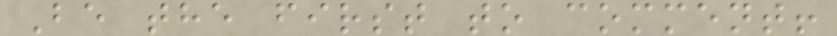Be the first to comment!
